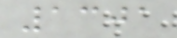1301
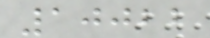10022
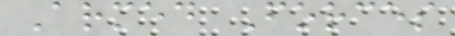Armed Forces
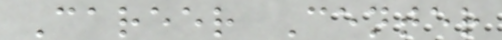Career Center
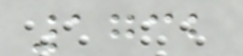1732
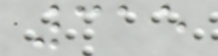315
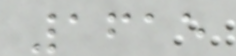1615
